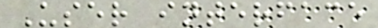User interface
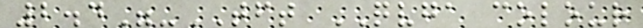2.4"-TFT QVGA colour
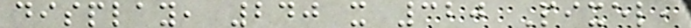display, 240 x 320 Pixel,
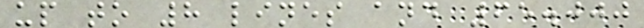up to 8 lines and 65.000
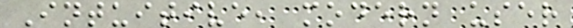Intuitive, modern user
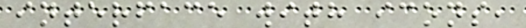interface with icons,
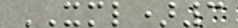XML)3
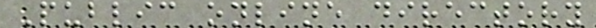Public online directory
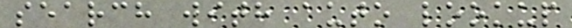search with auto lookup
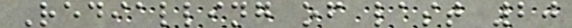Redialling of last 20
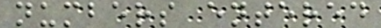numbers entered
